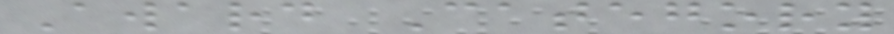Award Category
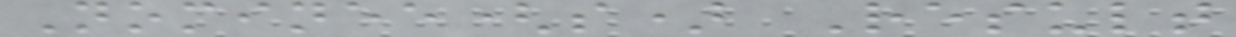Nominee(s) Result
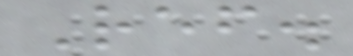Ref.
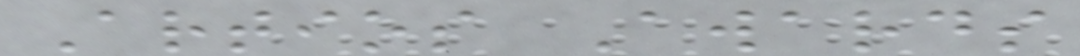Artios Awards
